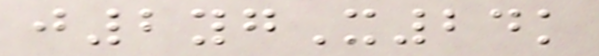j2ygX24k
